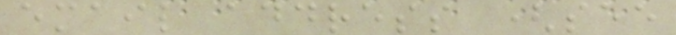email address (see
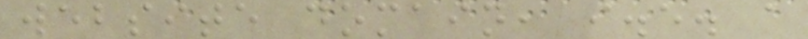website domain, i.e. a
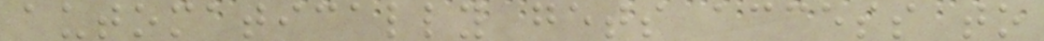automatically gets access to
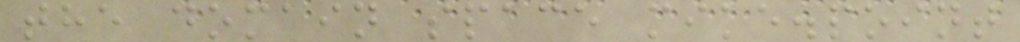the domain space mike.point
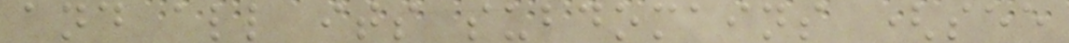and all its subdomains (see
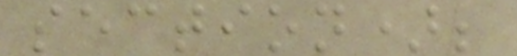section);
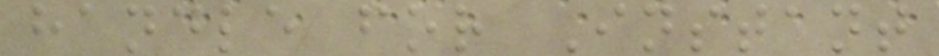handle for Instant
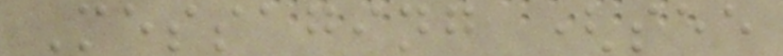Messaging (see
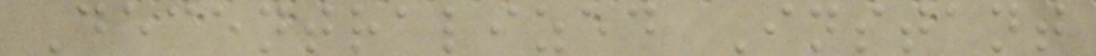Decentralized Instant
